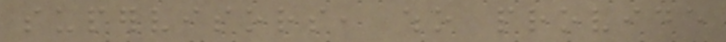supervisors, who provide
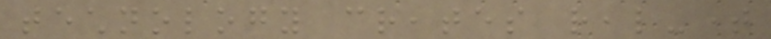technology creates real-time
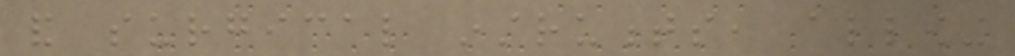and surgical instruments, allowing
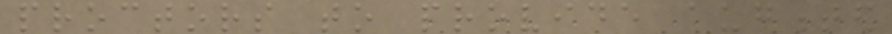proctors to provide augmented
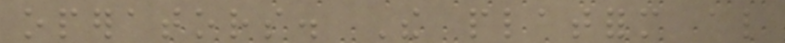operators. The platform also
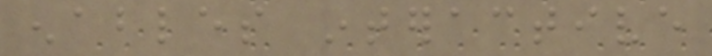enables interactive
